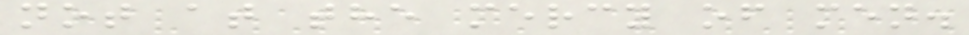not at the mercy of men.
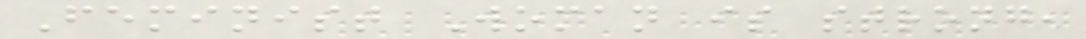Feminist Woman is strong,
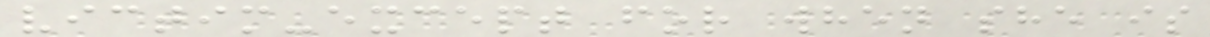victim-except for when she is
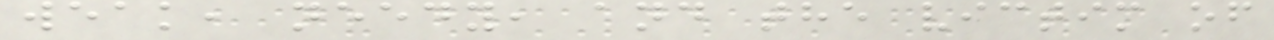weak, needy, and the victim of
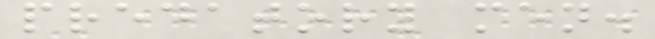predatory men.
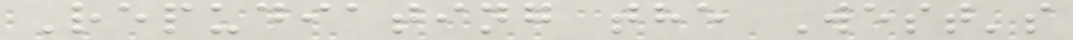Repudiating the West's
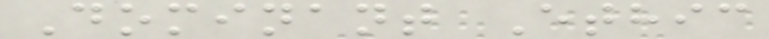Dominant Ethic
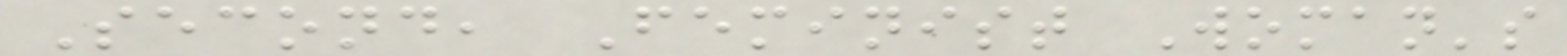Second, Feminist Woman's
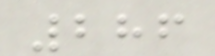286
